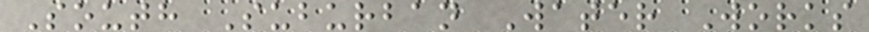South Suburban Water Works
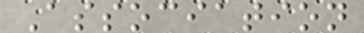Association
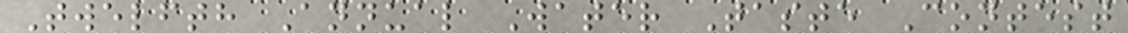Twelfth Annual Water Taste Contest
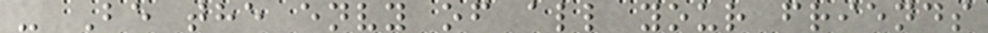- Be the envy of all your friends
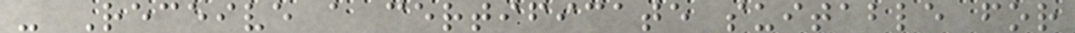- Receive a certificate suitable for
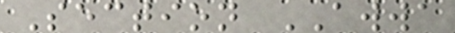Section AWWA
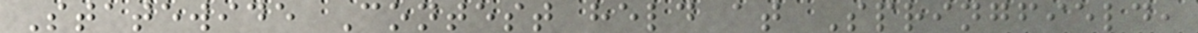Statewide Contest held at Springfield,
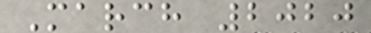March 2020
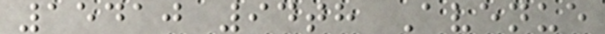15410 94th Avenue
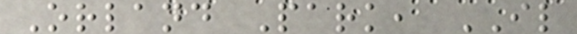Orland Park, IL
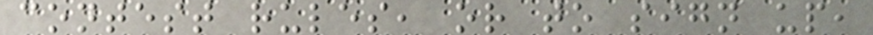contest rules, or to sign up,
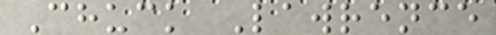Chuck Lawrence
